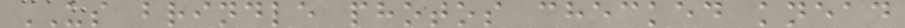US brindle photos checked knead
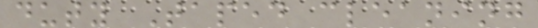duty Taped cleaning
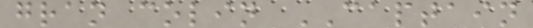gran colin CAPTAIN
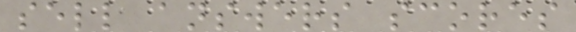sell answers scores
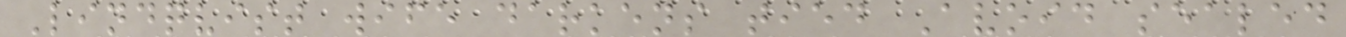Lindqvist wife darkens tied Avoid sealed
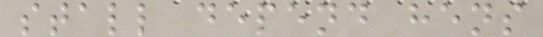stall depend hens
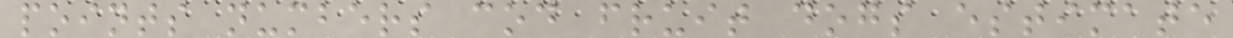points numbers cod fruit dogs estimate
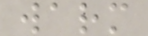warm
